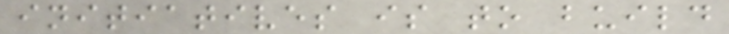initiatives is to build
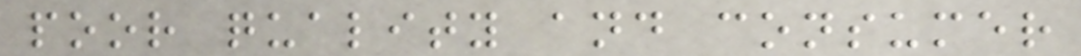poor quality and consumer
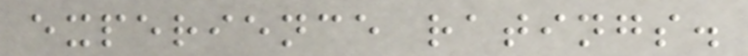experience ratings.
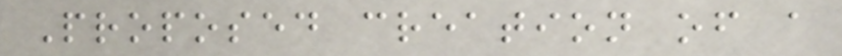Proposed creation of a
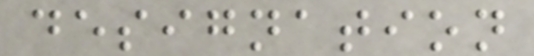designation
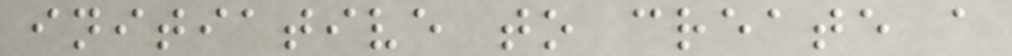initiative to create a
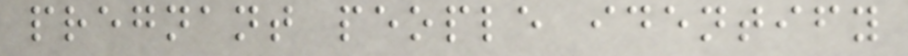pregnant people identify
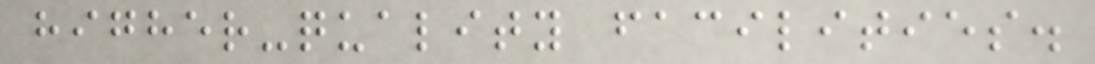higher-quality facilities.
